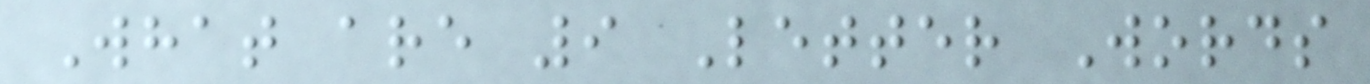What are 9 Letter Words
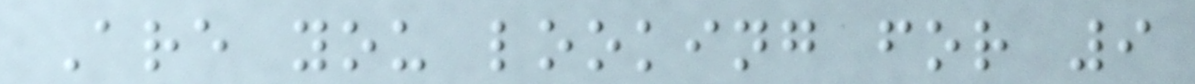Are you looking for 9
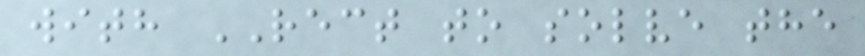with RECT to solve the
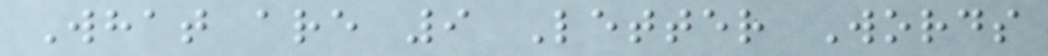What are 9 Letter Words
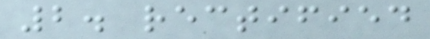2. rectified
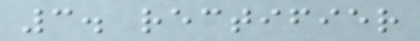3. rectifier
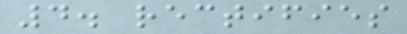4. rectifies
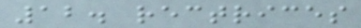12. rectrices
